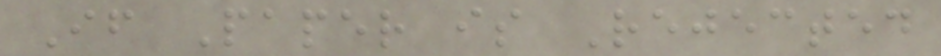If Paper is Rejected
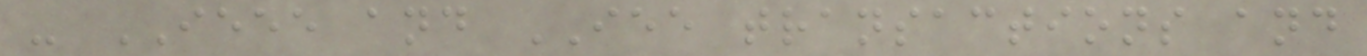- IEEE and IEE transactions and
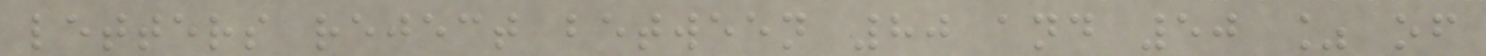letters reject between 80 and 50 % of
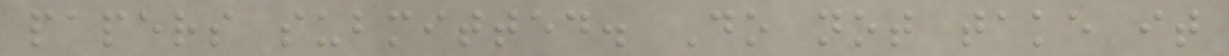papers submitted. Do not take it
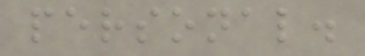personal.
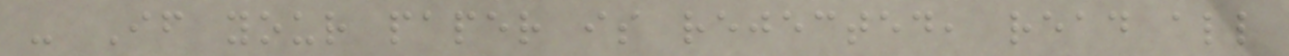- If your paper is rejected, read all
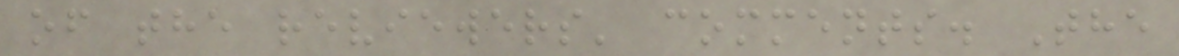of the reviewers' comments. The
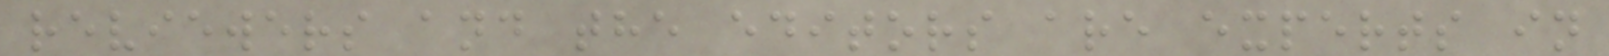reviewers and the editors are experts in
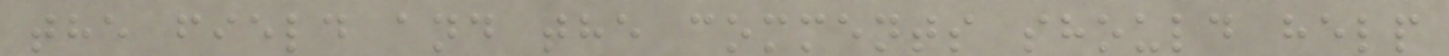the field and the comments should help
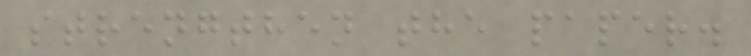strengthen the paper.
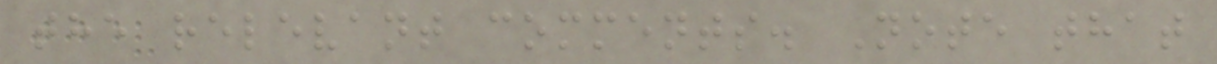the relevant comments. Note that
